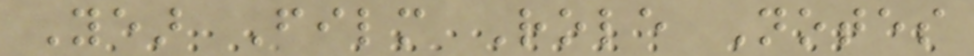Year Film Role Notes
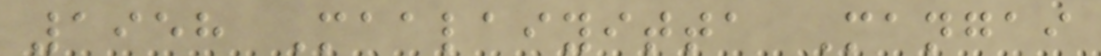1958 Maalaiyitta Mangai
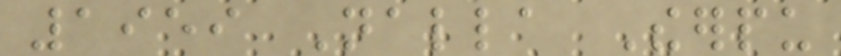1959 Nalla Theerpu
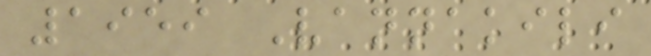1959 Vannakili
